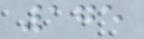175
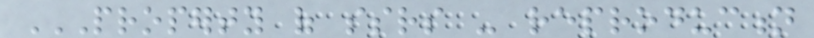PROPERTY OF SSRS - REPRODUCTION
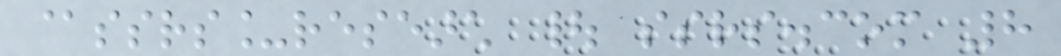@ssrs_research | ssrs.com 8
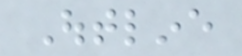Outline
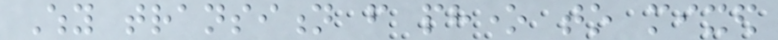Why transition from phone to mixed
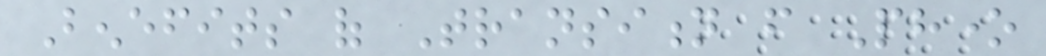Benefits of Transition from Phone
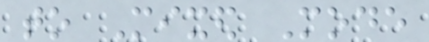to Mixed Mode
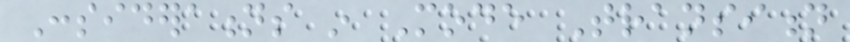Considerations in Mode Transition
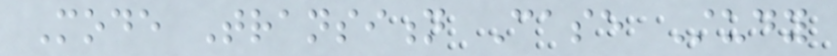Mode Transition Case Study
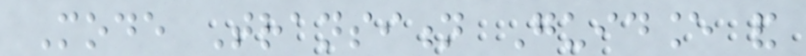Mode Transition Guidance and
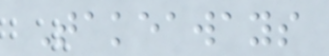Takeaways
